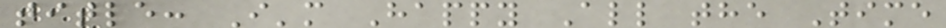title: I'm Happy All the Time
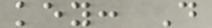key: D
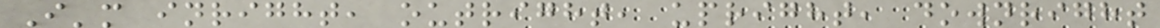I'm inright, outright, upright, downright
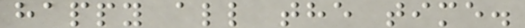happy all the time.
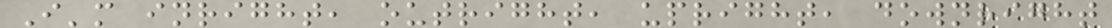I'm inright, outright, upright, downright
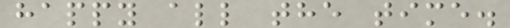happy all the time.
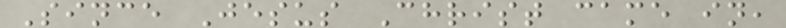Since Jesus Christ came in,
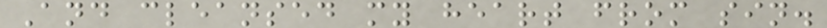And cleansed my heart from sin.
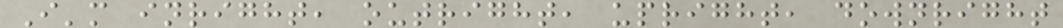I'm inright, outright, upright, downright
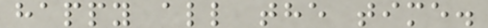happy all the time.
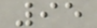95
